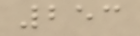253
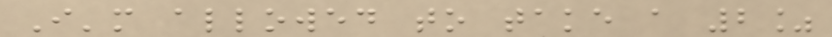I'm allowed to take a 2%
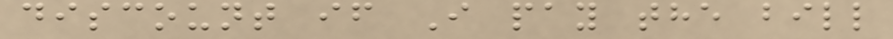discount if I pay the bill
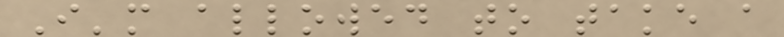I'm allowed to take a
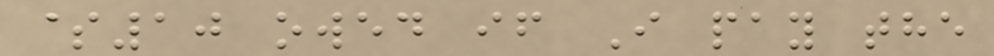$10 owed if I pay the
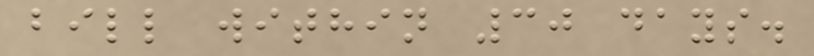bill within 30 days.
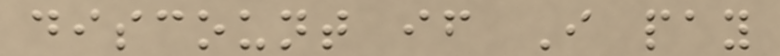discount if I pay
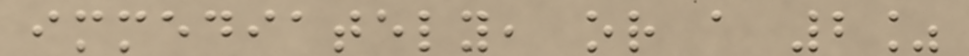immediately, or a 2%
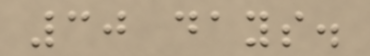30 days.
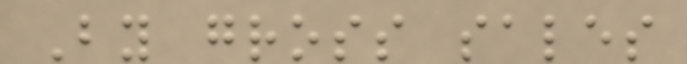By gross sales
